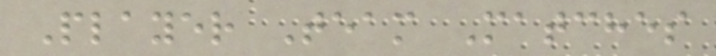Player Team Matches
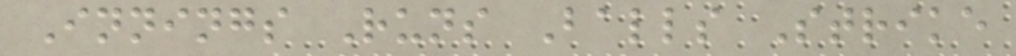Innings Runs Balls Strike
